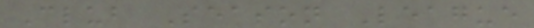Club Season League
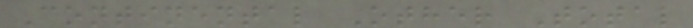Continental Other Total
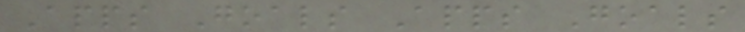Apps Goals Apps Goals
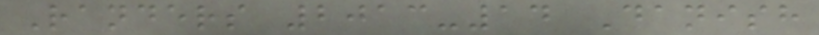Randers 2013-14 Danish
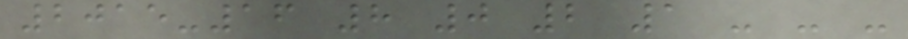2015-16 8 0 2 1 - - -
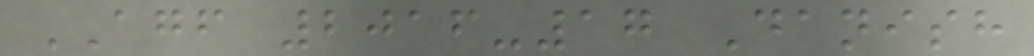AGF 2016-17 Danish
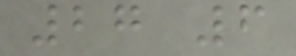27 6
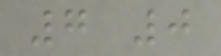7 0
